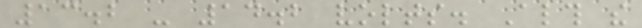13.2 - 14.2 volts. Although the
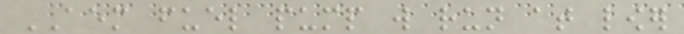AEM fuel pump will run at lower
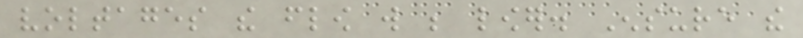voltages the flow will be lower. Ensure the
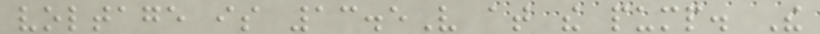voltage is 13.5V at the pump. The
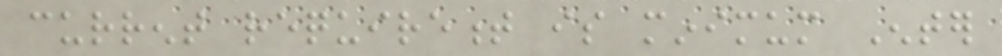current requirement is minimum Enter
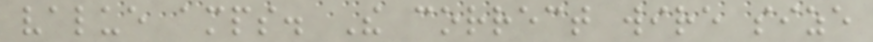value amps. The correct wire size
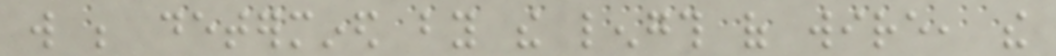will be determined by the length of wire, the
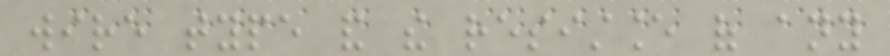wire type and the resistance of any
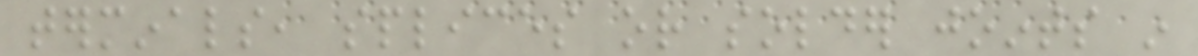terminals, splices or solder joints in
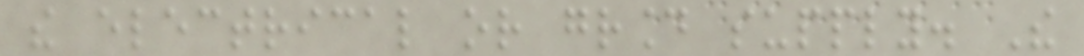the electrical or ground supply. The
